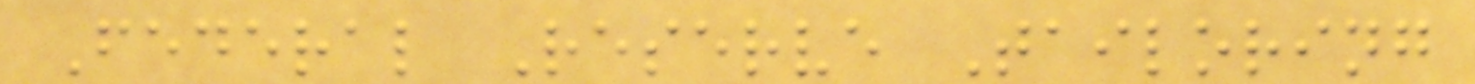Federal Reserve Tailoring
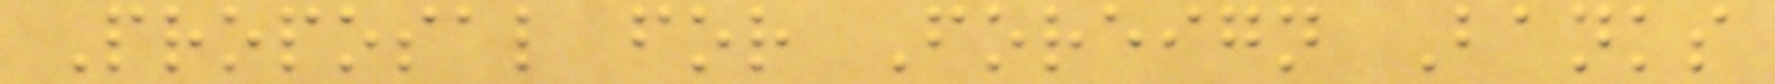Proposal for Foreign Banks
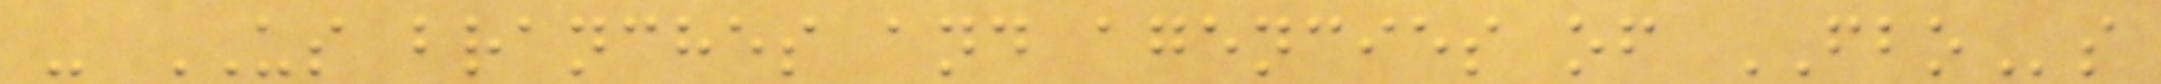- US branches and agencies of FBOs
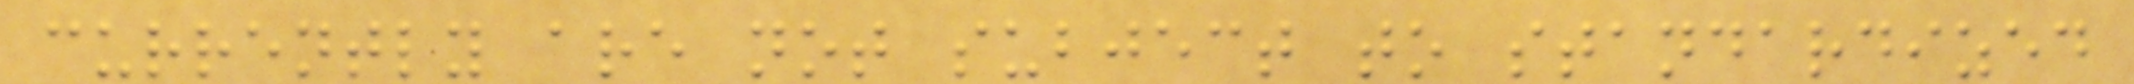currently are not subject to standardized
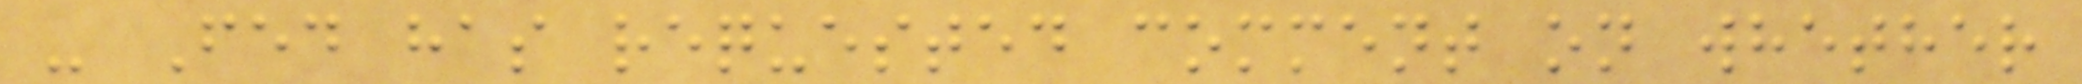- Fed has requested comment on whether
